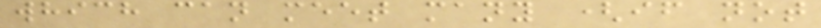which can meet many (if not
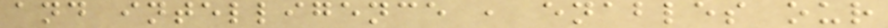and intelligence , enables our
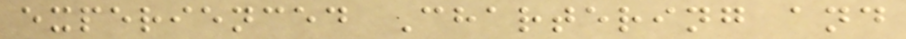experienced Chartering and
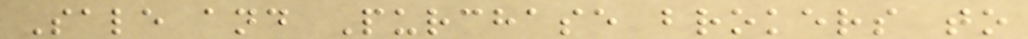Sale and Purchase brokers to
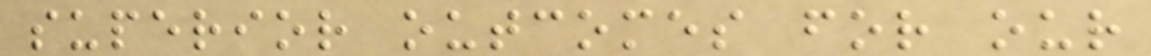superior outcomes for our
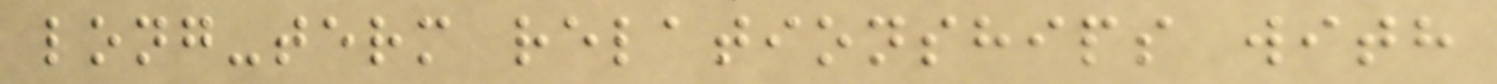long-term relationships with
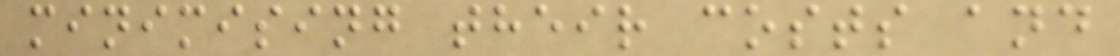minimising their costs and
